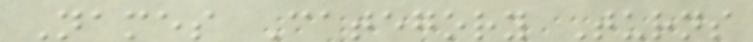Names Category Turns
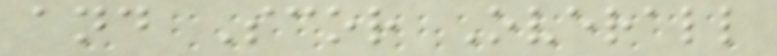and Scor Overall
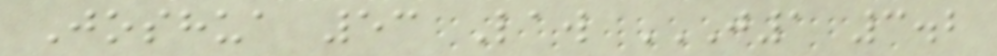Joshua 53 Law J1 3.2
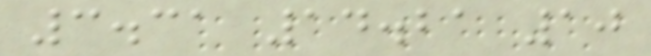3.31 14.21 10
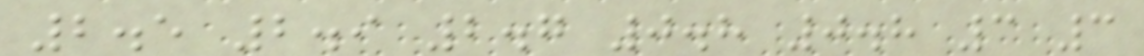2.5 2.9 2.7 0.8 0.8 3 3
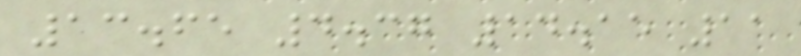13.65 4.37 14.15 11
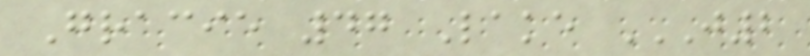Gracie 47 Lake J2
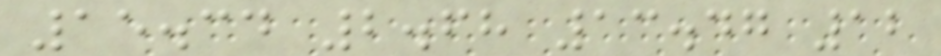15.34 2.68 13.47 12
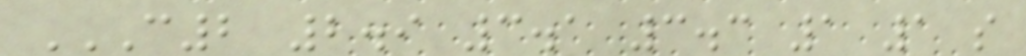C2 2.9 3.1 3.3 1 1 S
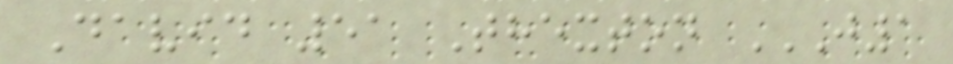David 51 Thexton J1
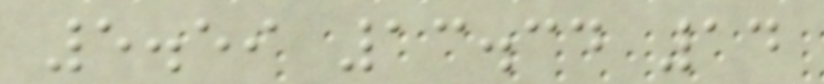5.59 13.34 14
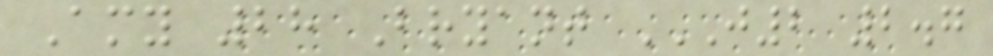Amy 28 Bryant J2 2.7
